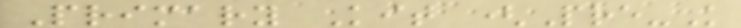Primary Kit (Pre-K
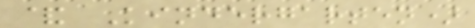& Kindergarten)
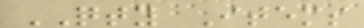QTY Items
